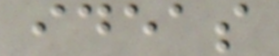ideas
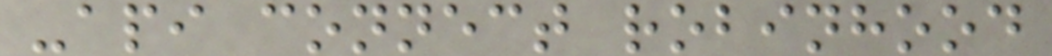-api connect robinhood
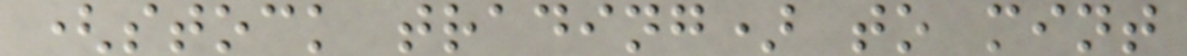(stock trading) to mint
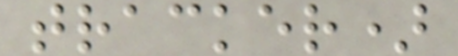tracker)
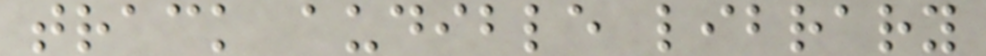track audible library
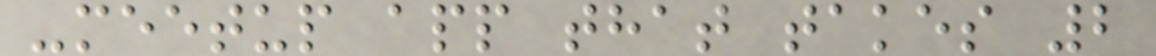-meetup app that takes 2
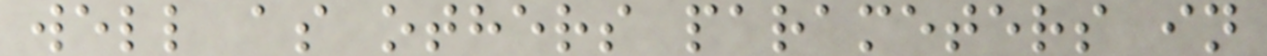well as others parameters in
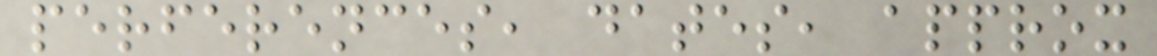perferences, dates, approx
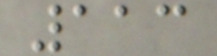113
